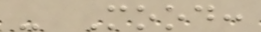- Mood:
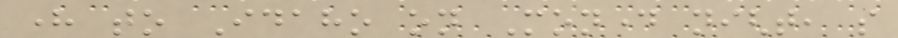here to Idaho on Monday night, so
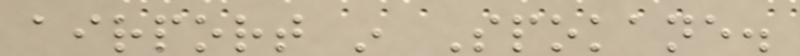airport in Spokane.
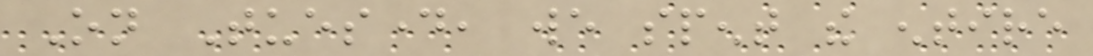On Tuesday, we spent the entire
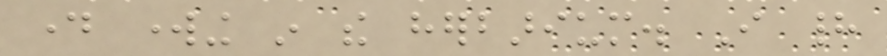day working in the herbarium. I had
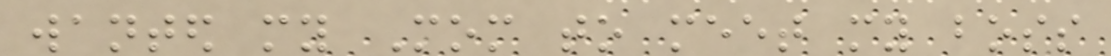wanted my Mom to meet my boss
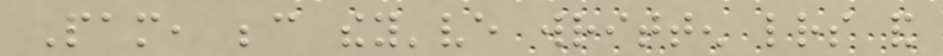Pam, because they've written letters and
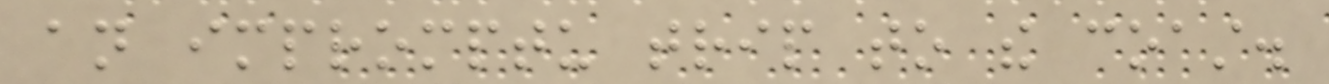an impromptu trip to the coast.
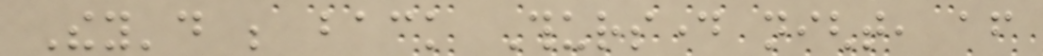They'd be back Thursday night, after
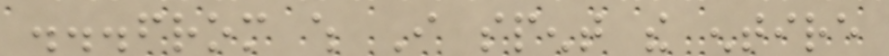...from which I spent the entire
